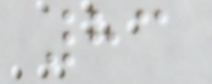83
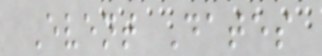Event Dates
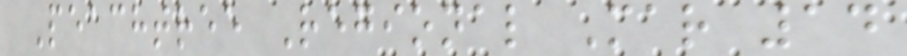Peachtree Regional Mar 14
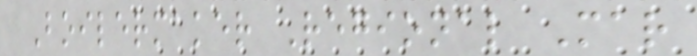Boilermaker Regional Mar
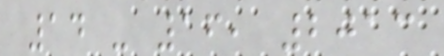14 - 16, 2013
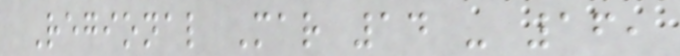Regional Mar 14 - 16,
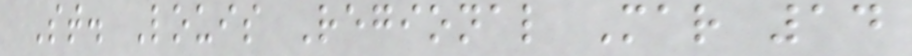St. Louis Regional Mar 14
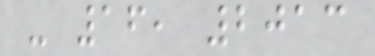- 16, 2013
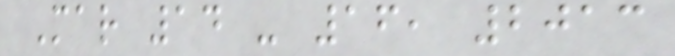Mar 14 - 16, 2013
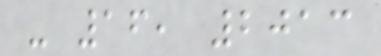- 16, 2013
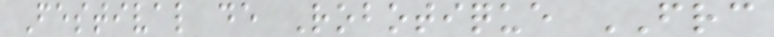Festival de Robotique FRC
